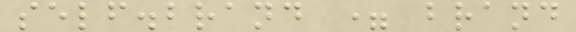self.brand = brand
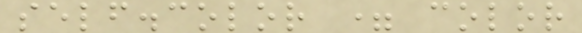self.color = color
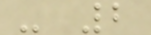- 2
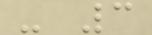- 3
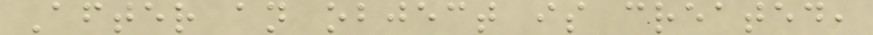After an object is created,
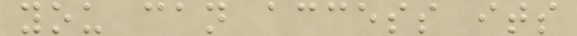you can access its
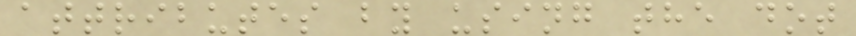attributes by using the dot
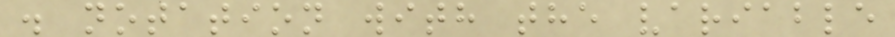. notation with the variable
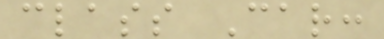class Car:
